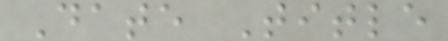Date Title
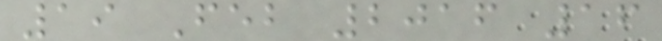19 Feb 2016 16
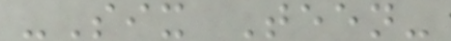-Six Teen-
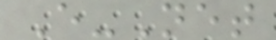E-Net
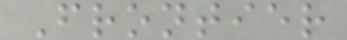Frontier
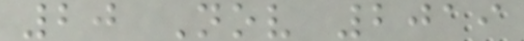20 Nov 2019
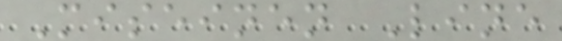Miseinen Line
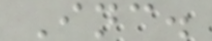Inc.
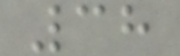38
